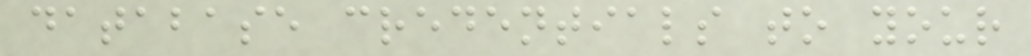database credentials to your
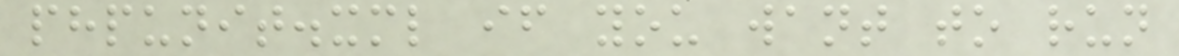phpunit.xml if you want to run
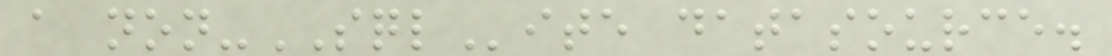a non-SQLite datasource.
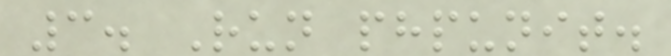3. Run phpunit.
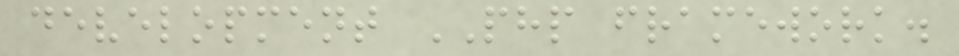development PHP framework.
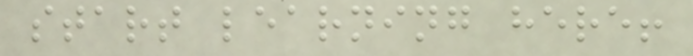start learning here!
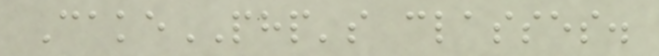CakePHP's classes.
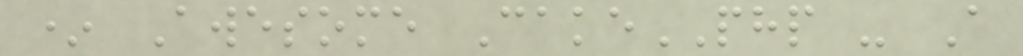* Awesome CakePHP - A
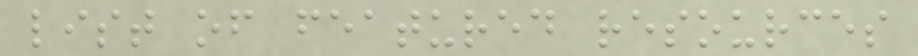list of featured resources
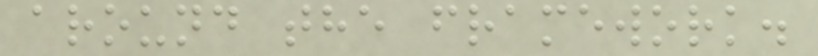around the framework.
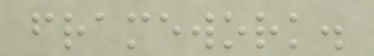framework.
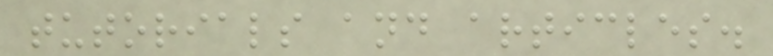tutorials and articles.
